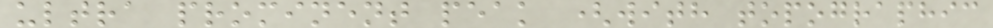ultra prominent peak (with topographic
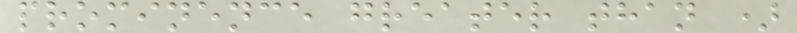prominence greater than )
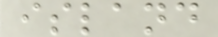island
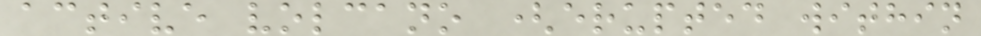active volcano (erupted within
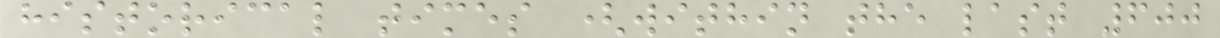historical times (within the last 600
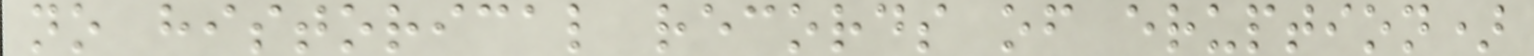no historical records of eruption)
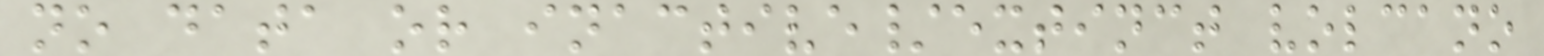no data or inactive/extinct volcano
